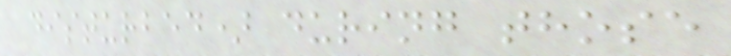disturbed) during those
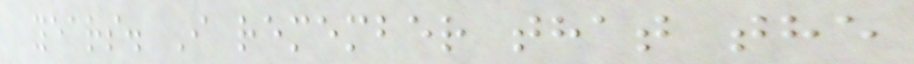years. I remember that the
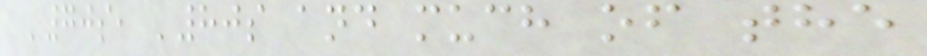'70s, '80s and much of the
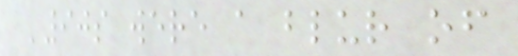'90s were a blur of
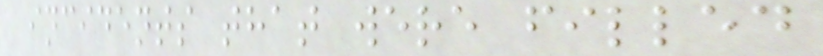incidents that were filled
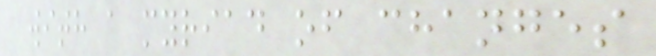with a myriad of changes
